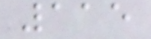115
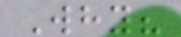Why?
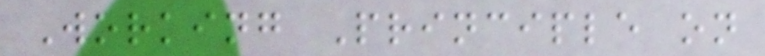Working Principle on
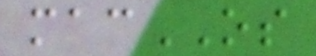macOS
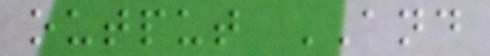output AND
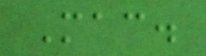Mac.
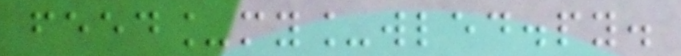feed_my_wled.py.
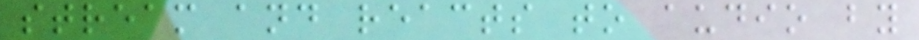stream and reacts to audio by
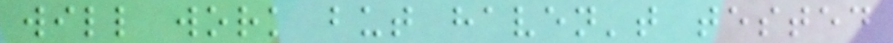will work but haven't tested
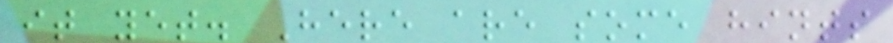it yet. Here are some hints
